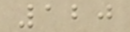120
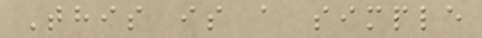This is a simple
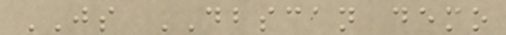JS DBSCAN demo
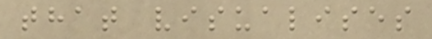that visualises
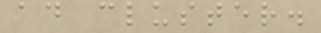ad cluster.
